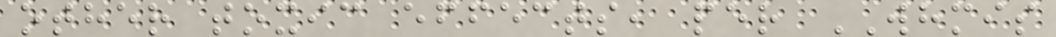other toxic effects, per WHMIS
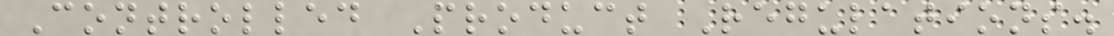Controlled Product Regulations.
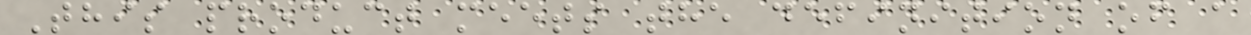This product meets the definition of a
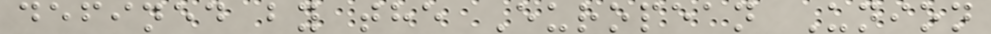defined by the European Union
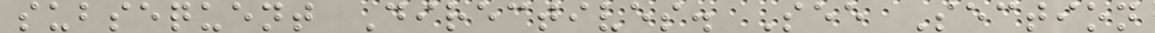subsequent Directives. See Section
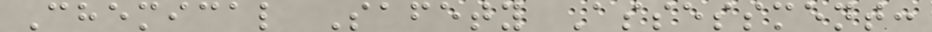Chemical Safety Assessment:
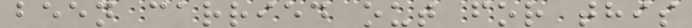been carried out for this
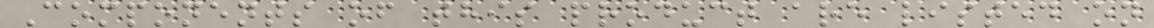Components of this product are listed on
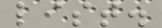list.
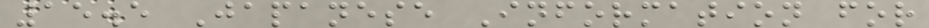15.5 Japanese Information for
